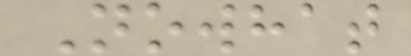Nowhat
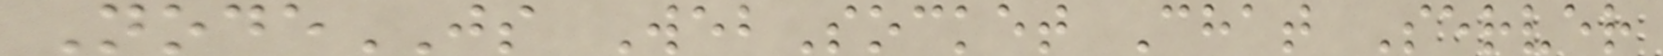NodeJS WebSocket Chat Server
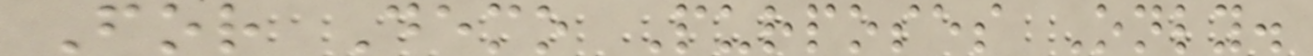For Demo Purposes Only.
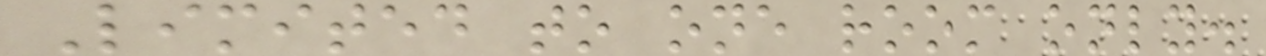Limited to one room only.
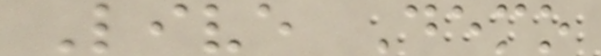Live Demo
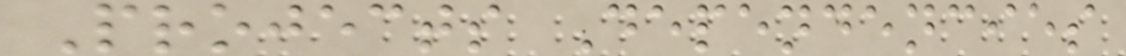Projects Dependencies
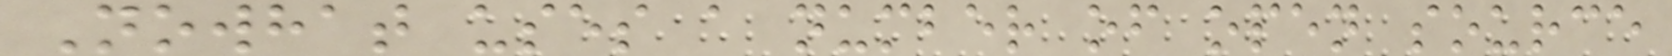Nowhat uses a number of open source
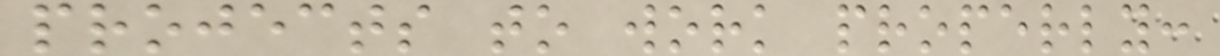projects to work properly:
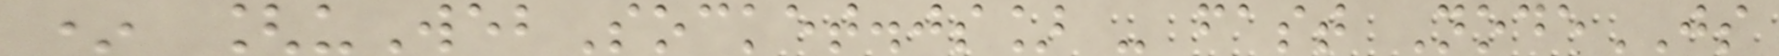* [uWebSocket.js] - fast NodeJS
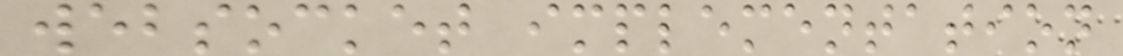websocket implementation
